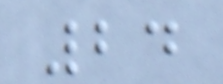24
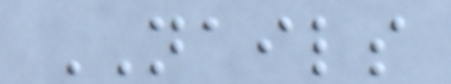NAILS
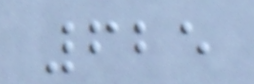625
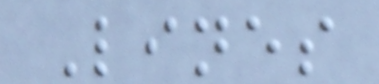Lines
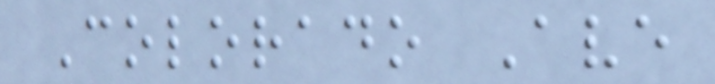Colorado Ave
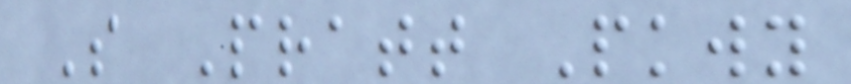S Pratt Pkwy
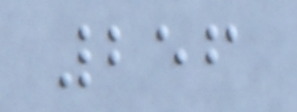256
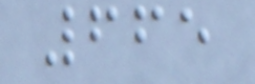665
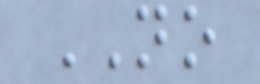NO
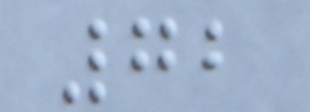72
